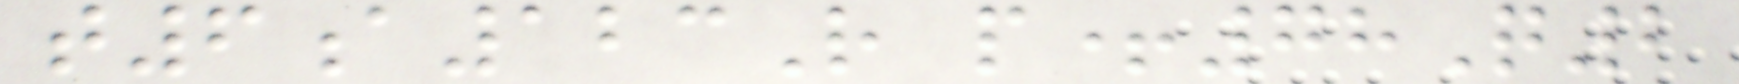t6a123R p+78Q2
